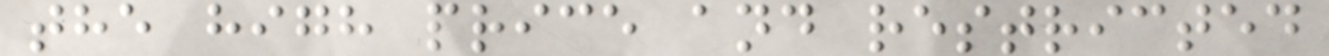the high price and restricted
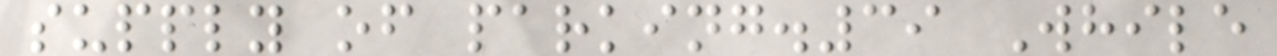supply of parking.39 While
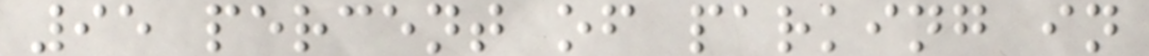95 percent of parking in
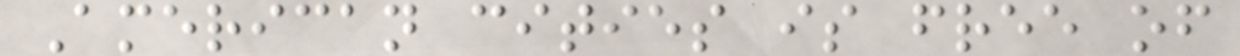American cities is free of
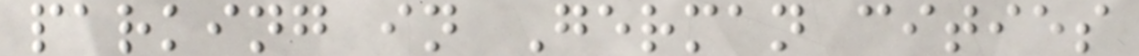parking in German cities
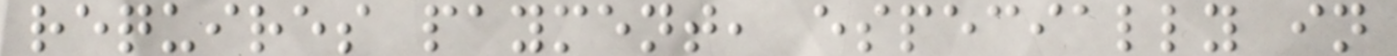requires payment, especially in
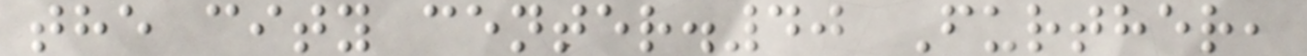the city center.40 Further,
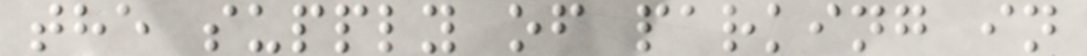the supply of parking in
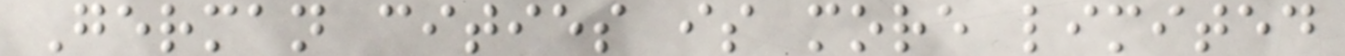German cities is more limited
